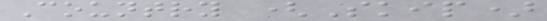Country (Skip)
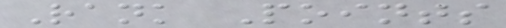Rank Points
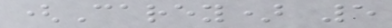(Carey) 5
